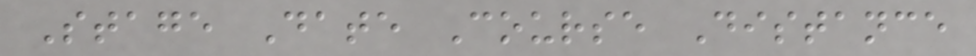Stage Date Course Distance
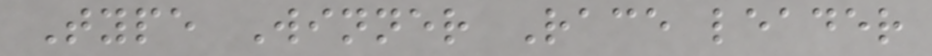Type Winner Race leader
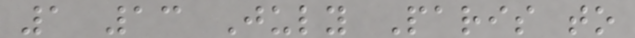1 13 July Paris to
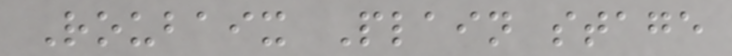Roubaix Plain stage
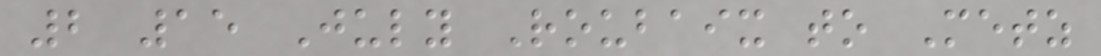2 15 July Roubaix to Metz
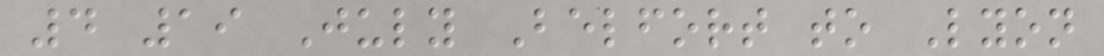4 19 July Belfort to Lyon
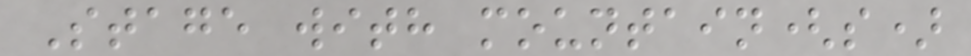Stage with mountain(s)
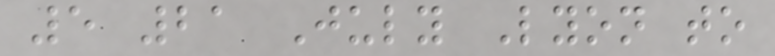5 21 July Lyon to
